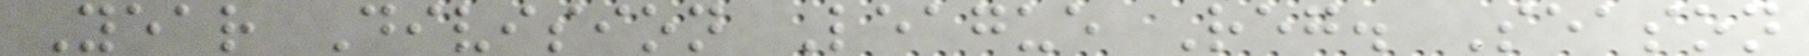Year Division League Reg. Season
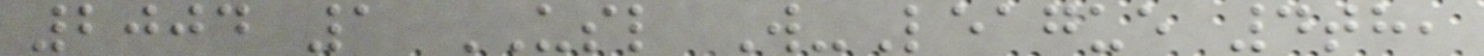2004 1 USL W-League 4th,
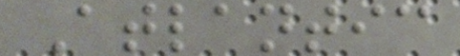Atlantic
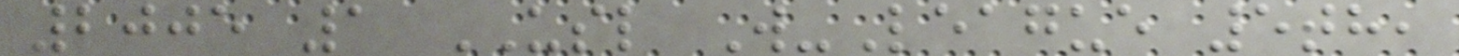2005 1 USL W-League 5th,
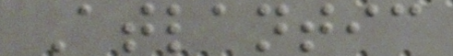Atlantic
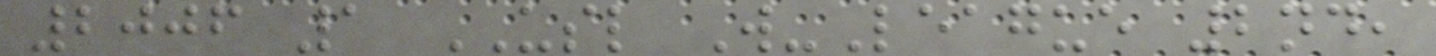2006 1 USL W-League 2nd,
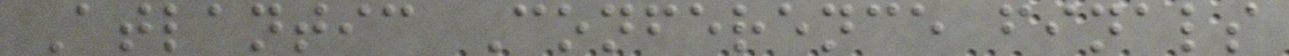Atlantic Conference finals
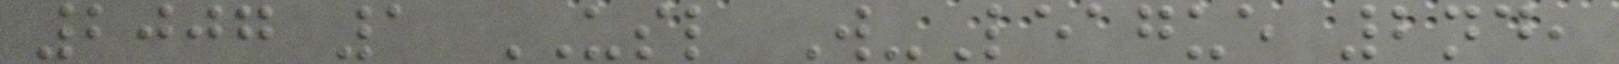2007 1 USL W-League 2nd,
